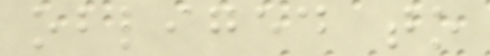obliged to
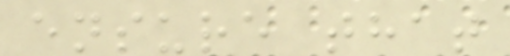ensure that
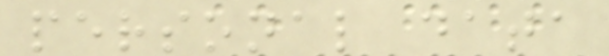personal data
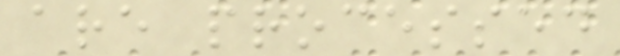are processed
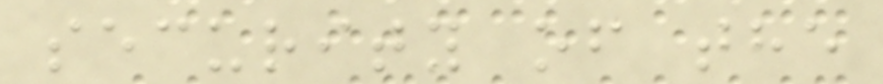security of the
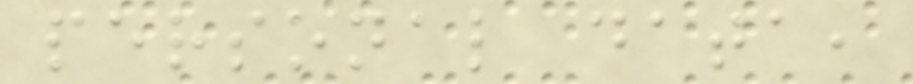personal data,
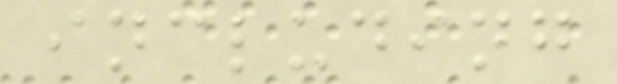including
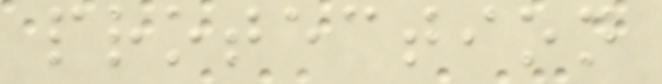protection
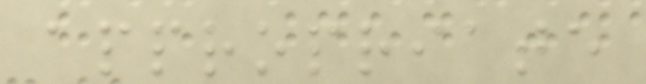appropriate
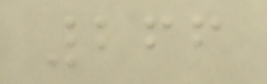266
